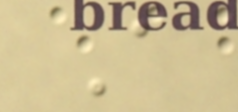A
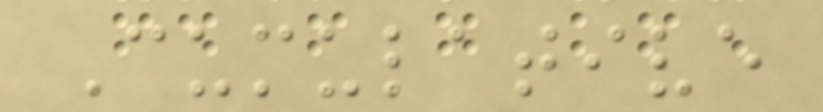Cumulative
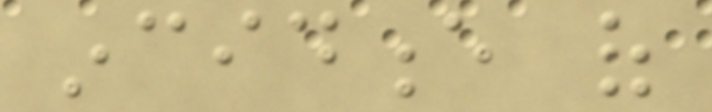incidence of
